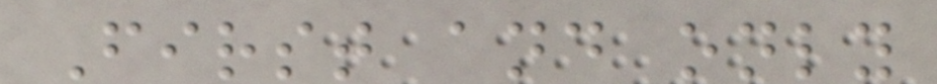First and only
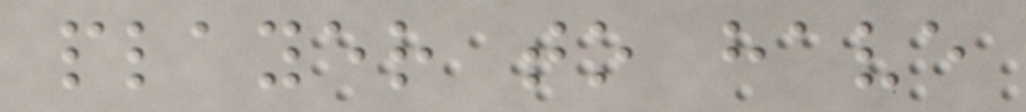player to have
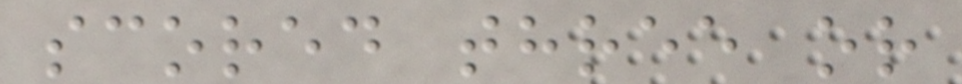scored three or
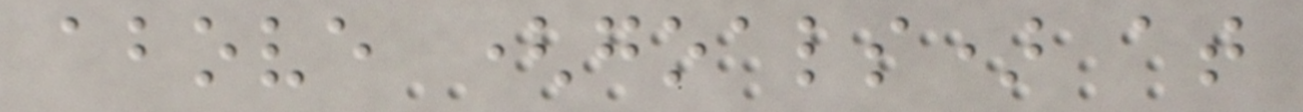above (goals) at
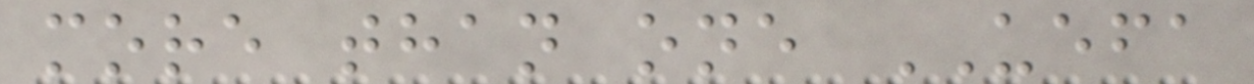more than one UEFA
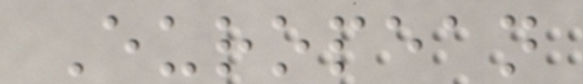European
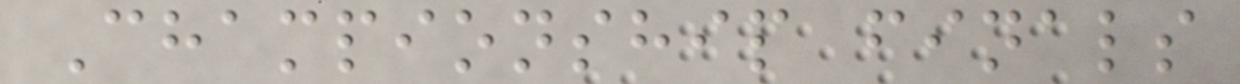Championship finals
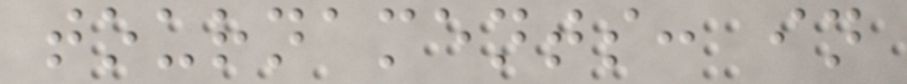tournaments: in
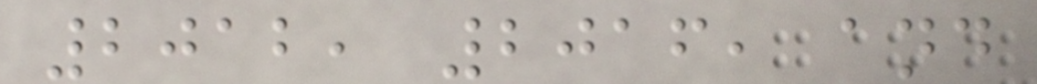2012, 2016, and
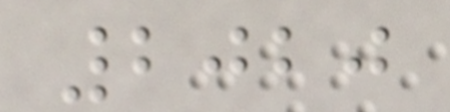2020
